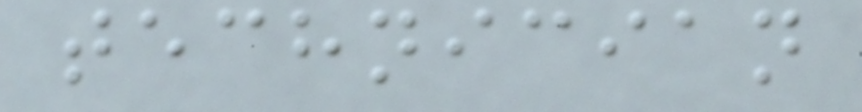technician
